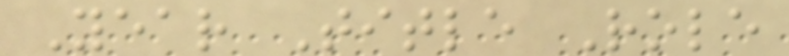Year Title Role
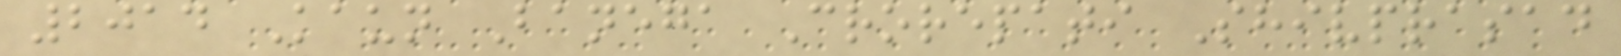2014 Kaun Banega Crorepati Shivprasad
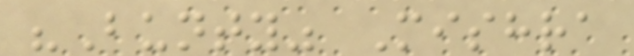"Bunty" Mishra
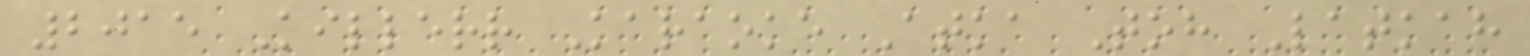2015 Killerr Karaoke Atka Toh Latkah
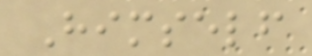Himself
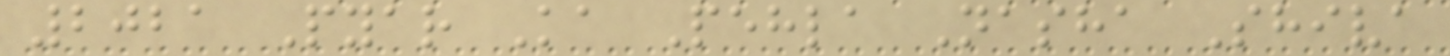2021 Pyar Ka Pehla Nasha Shiva
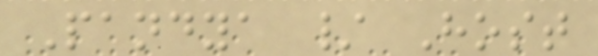Pandya / Host
